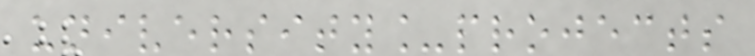university_projects
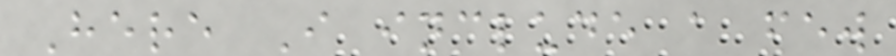Here I include a few
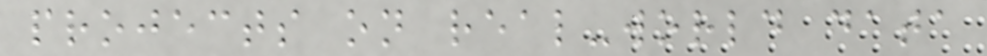projects on real-world data
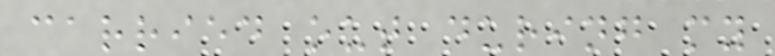carried out during my
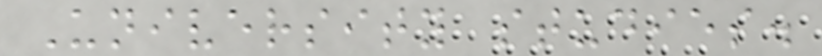University studies.
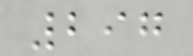297
